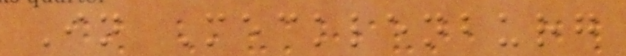In Mecklenburg
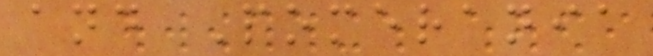and Pomerania
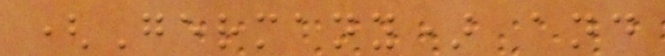(Germany) and
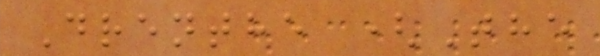Drenthe (The
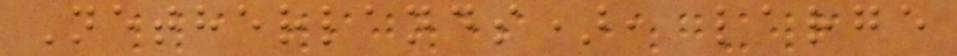Netherlands), large
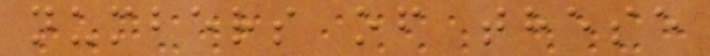numbers of these
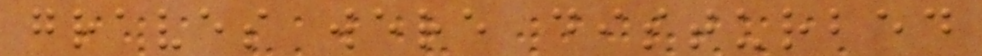graves were disturbed
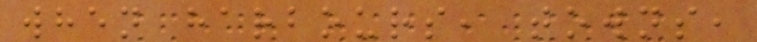when harbours, towns,
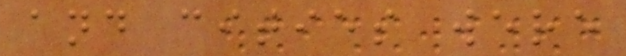and cities were
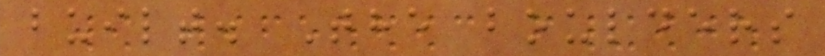built. The boulders
